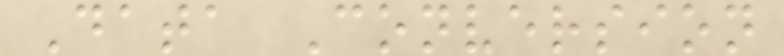Data Conversion
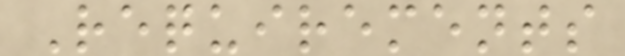Requirements
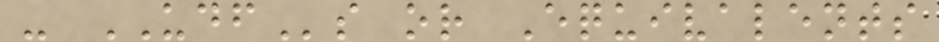- UDFs or Equivalents
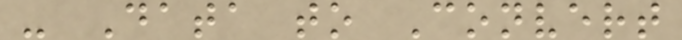- Data to Convert
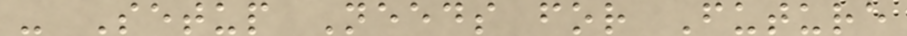- Setup Needs for Future
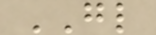GL
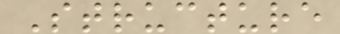Structure
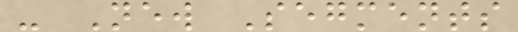- New Segments
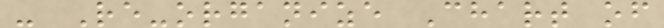- Re-organize Chart of
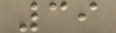39
